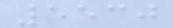5530
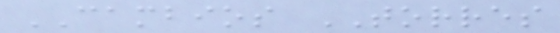CAMBIOS TORRES
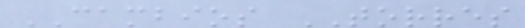CAMBIOS TORRES
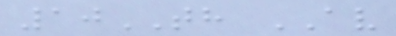10TH AV
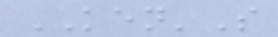KEN'S
